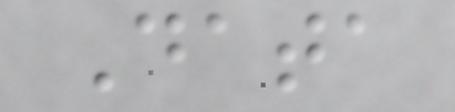Data
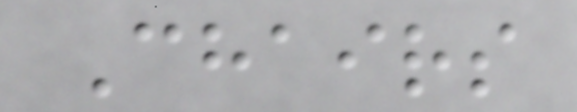Chairs
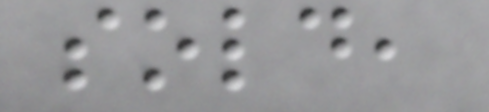sold,
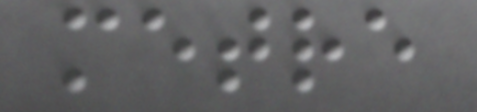metre
